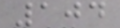104
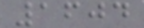1604
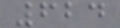624
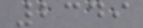2349
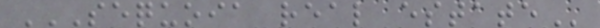SEQUOIA REAL ESTATE
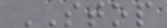STOP
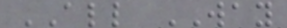ALL WAY
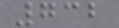732
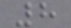8
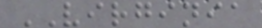VIRGINIA
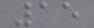15
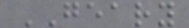GEARY
